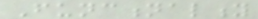Functionality
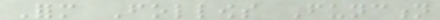Form Follows Function
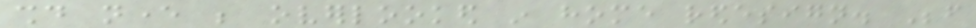should never be overlooked in home redesign. Before
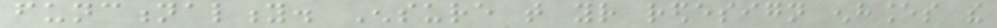functionality. Ensure that your redesign enhances the
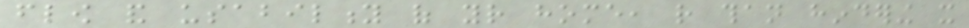flow and usability of your home, rather than hindering it
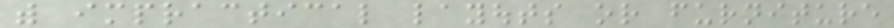with impractical layouts or furniture
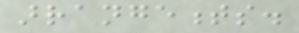arrangements.
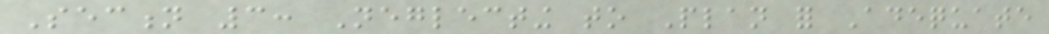Section 3: Neglecting to Plan for Adequate
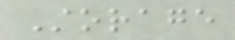Storage
